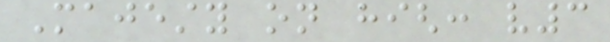Majesty on high: v3
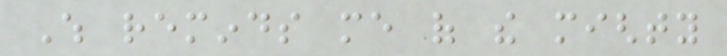Which reminds me of the mighty
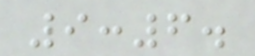9:6.
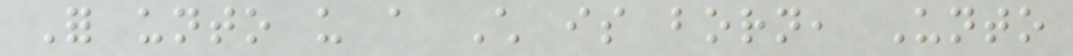For unto us a Child is born, Unto
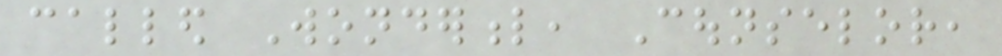called Wonderful, Counselor,
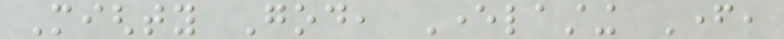Mighty God, Everlasting Father,
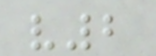v2
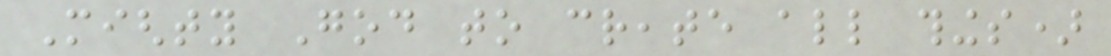Mighty God to create all things)
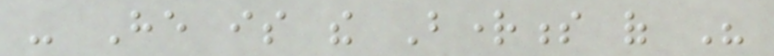- He is the Brightness of His
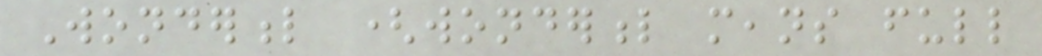Wonderful (wonderful means full
